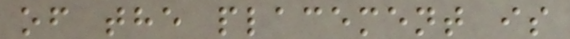of the placement is
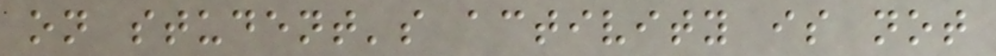on student's activity is not
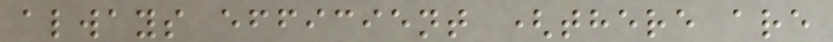always efficient (there are
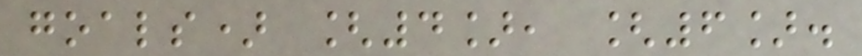goals) [4], [6].
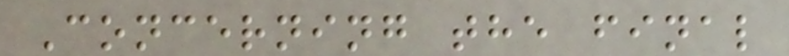Concerning the final
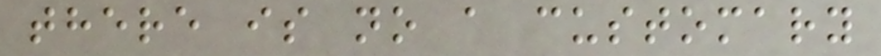there is no a customary
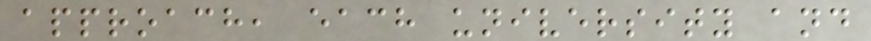approach, each university and
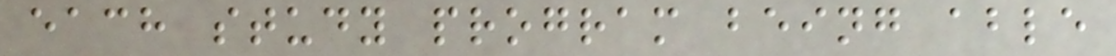each study program being able
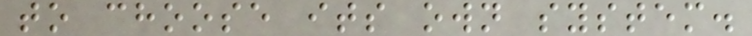to choose its own system.
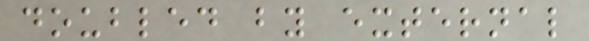doubled by external
